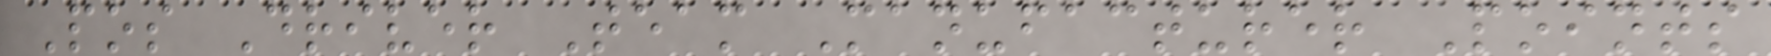Pos Driver Team Manufacturer Points
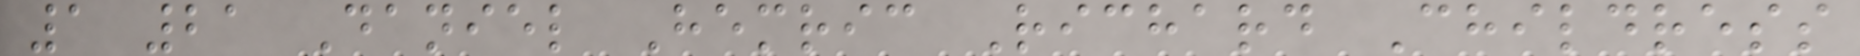1 21 Daniel Hemric Richard Childress
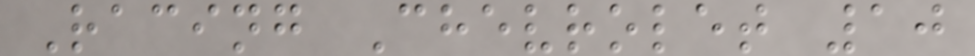Racing Chevrolet 10
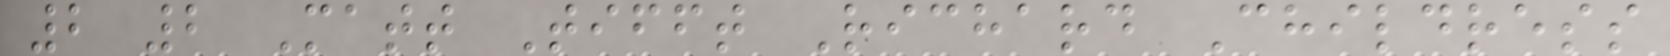2 2 Matt Tifft Richard Childress
